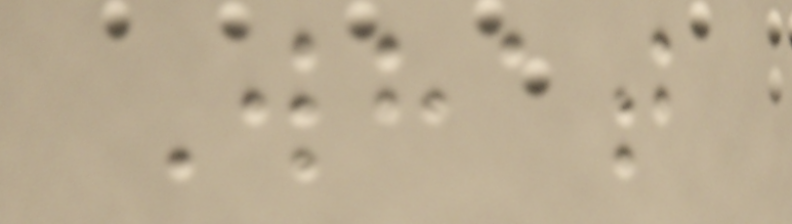What
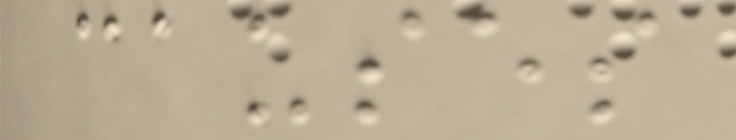causes
